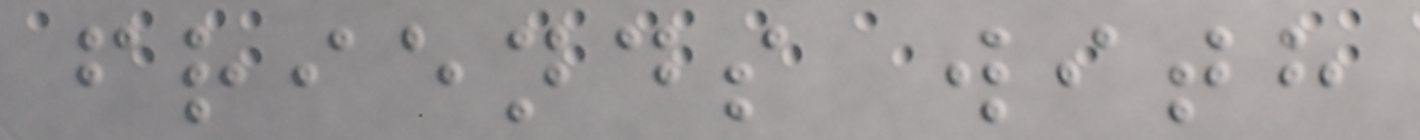friends with
